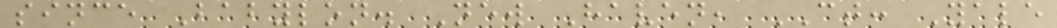since Babylon. New Haven, CT: Yale
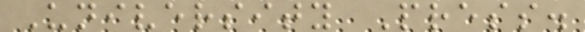University Press.
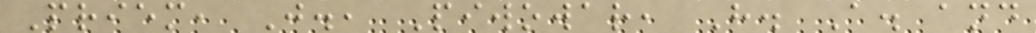Priem, J., Piwowar, H. A. and
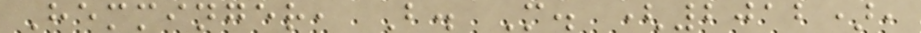Hemminger, B. M. (2012),
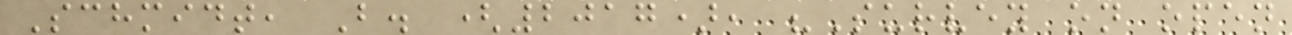Schmidt, B. (2017), "Survey on open
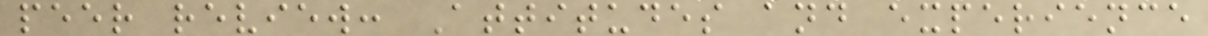peer review: Attitudes and experience
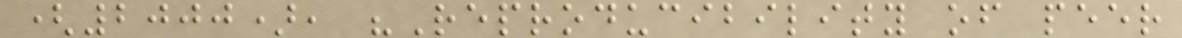(2000), "Reproducibility of peer
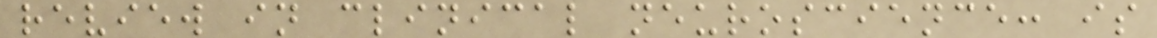review in clinical neuroscience: is
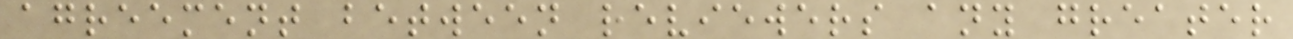agreement between reviewers any greater
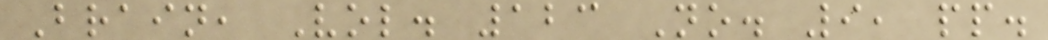Brain, Vol. 123 No. 9, pp.
